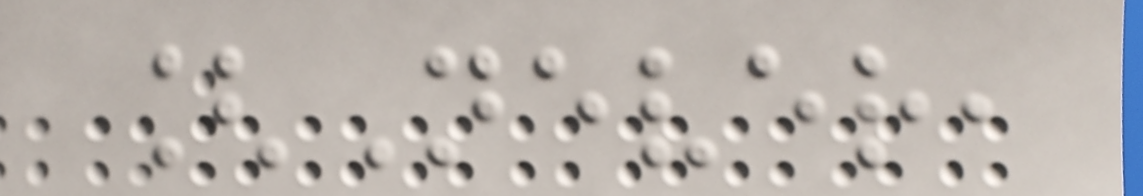[Never,
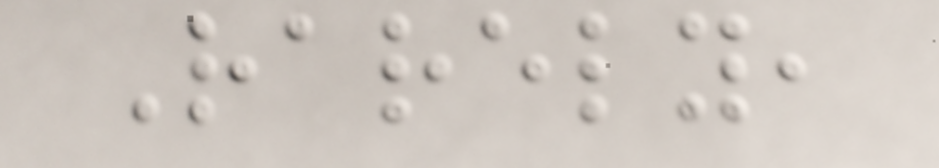Rarely,
